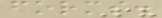forms.
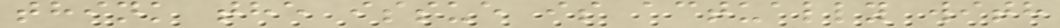think the issue is actually with
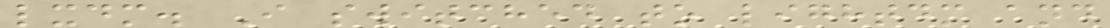lxdm. I switched to lightdm and
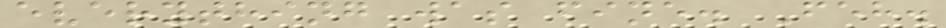everything was fine. Feh.
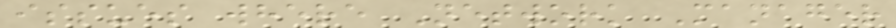issues where Network Manager
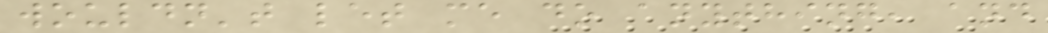wouldn't let me do anything, and
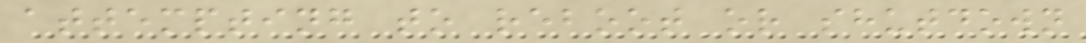attempting to reboot or shutdown
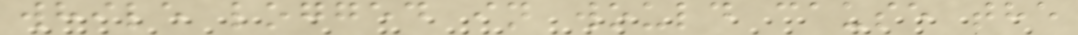while logged in would cause the
